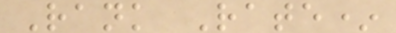Rank Rate*
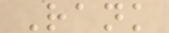Rank
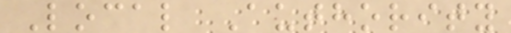Local Authority
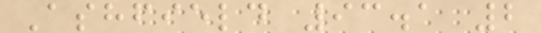Ashfield 93.1 2
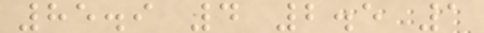85.9 4 2.5 1
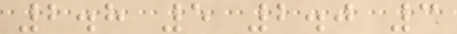2.8 5 2.0 3
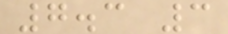7.3 3
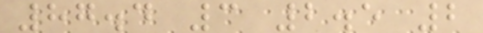87.4 3 2.5 2
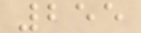255
